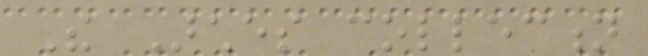The Arches collection
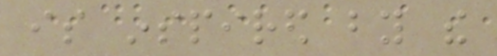is inspired by the
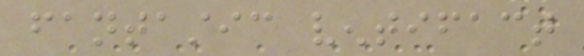fantastic ventifact
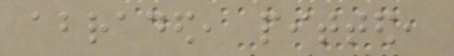abraded, pitted,
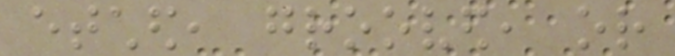etched, grooved, or
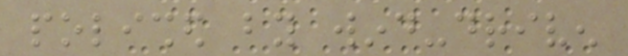polished by wind-driven
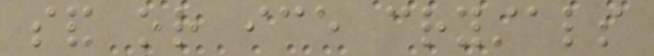sand or ice crystals
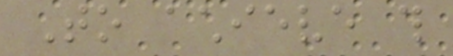To achieve this
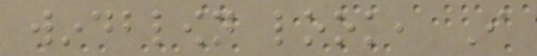windblown look, I
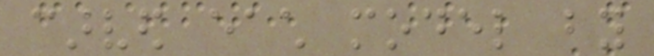carved each model by
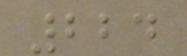224
